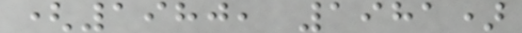(1980, 1981)
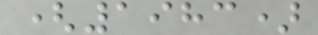(1983)
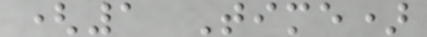(1 Time)
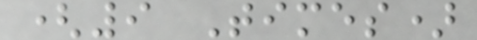(9 Times)
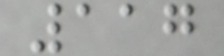117
